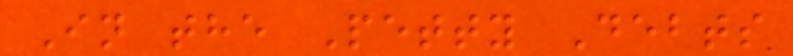In the Petty Debts
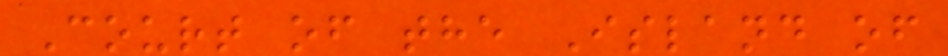Court of the Island of
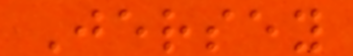Jersey
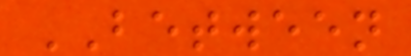BETWEEN
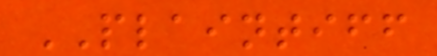PLAINTIFF
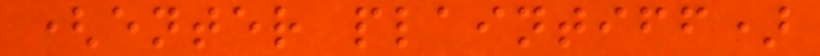(enter plaintiff)
